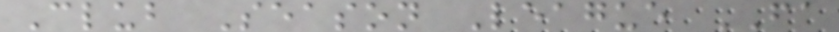Club Season League FA
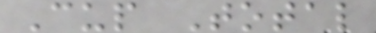Cup Total
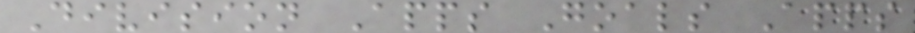Division Apps Goals Apps
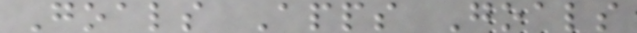Goals Apps Goals
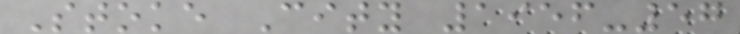Stoke City 1956-57
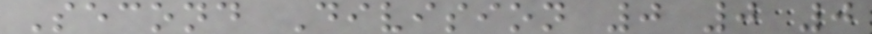Second Division 0 0 0
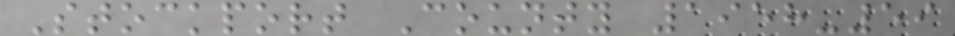Stockport County 1958-59
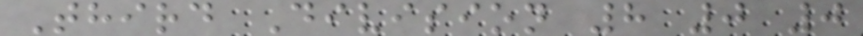Third Division 8 0 0
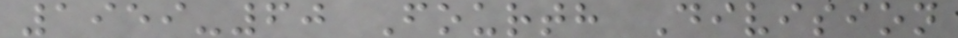1959-60 Fourth Division
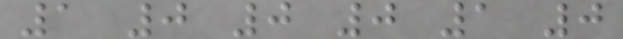1 0 0 0 1 0
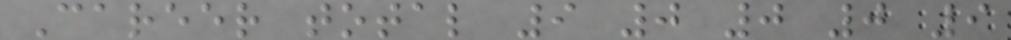Career total 9 0 0 0 9
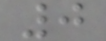0
